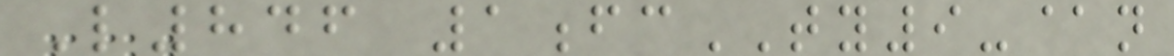L846 1fcTY9-@n
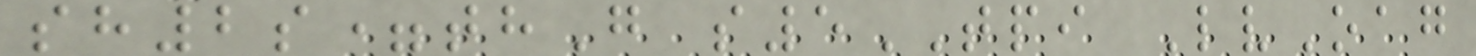sh2s=thG s5TPI LvOag
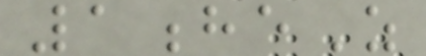1heZ
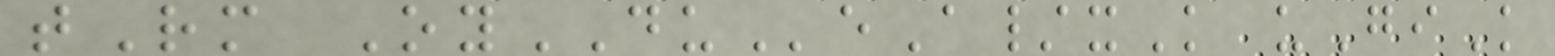tRm OyDUeA/xK uGiK
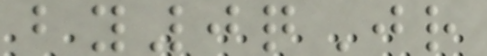by0qJr
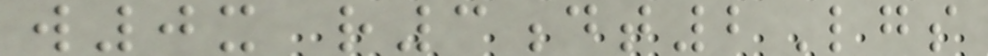w0x r3dt2Lgs
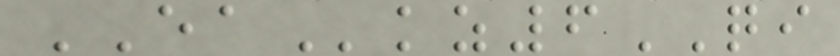EAkz6QI
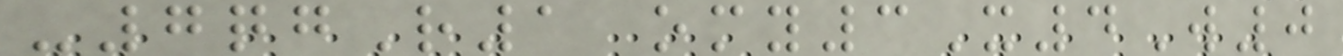-7qgR1 omy3X4W0
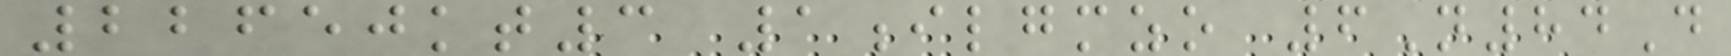22650kt3 1ilgmzo 6N84D
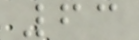63
